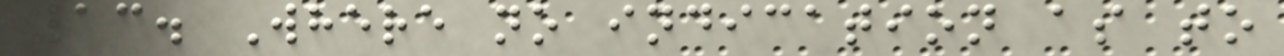13. Where no indication as to
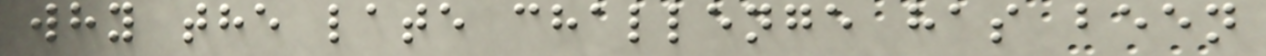why the late challenge has been
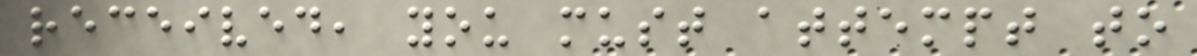received, you must attempt to
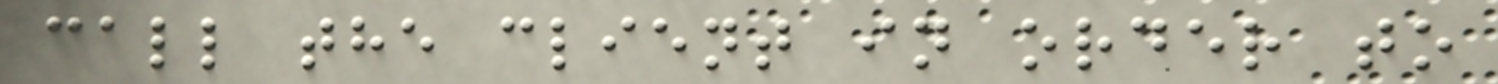call the client in order to
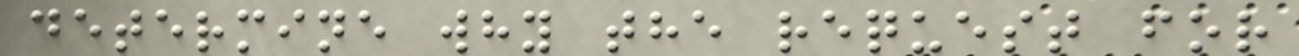determine why the request for
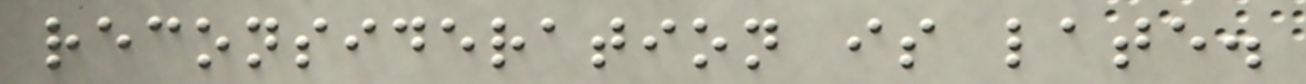reconsideration is late.
